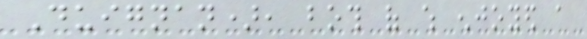Duignan), both of which enjoyed a
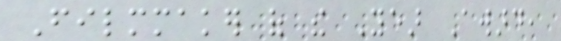Filmmaker of the Year Award,
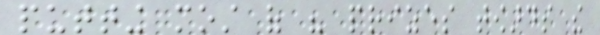putting most of his prizes towards the
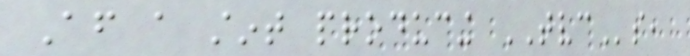After a stint producing TVCs,
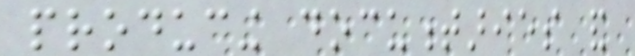producing documentaries and
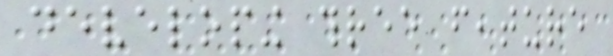developing three feature
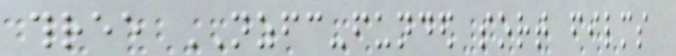three NZFC-funded sort films
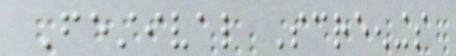Festival Screenings
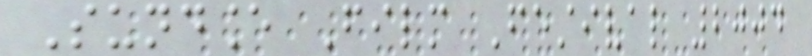Sundance Film Festival 2004
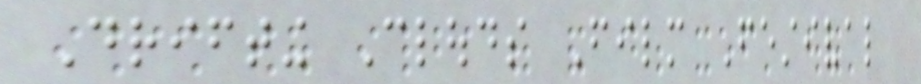Drifting Clouds Film Festival
